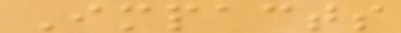Impacts
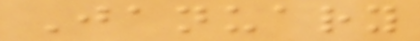January
